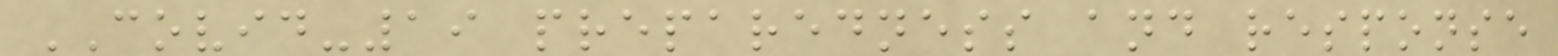COVID-19 preparedness and response
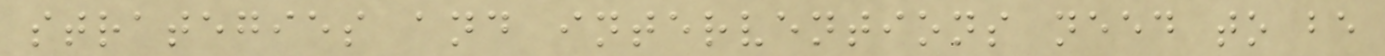strategies and interventions need to be
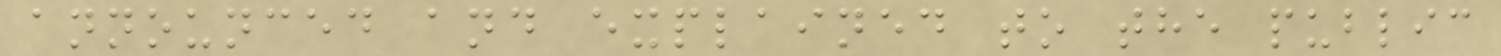announced and explained to the public
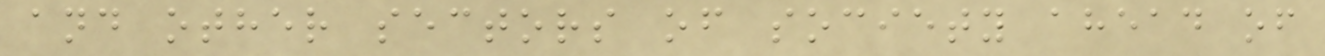and other sectors of society ahead of
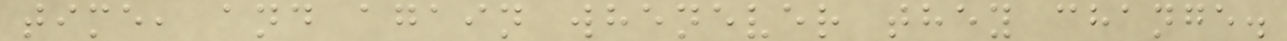time, and again whenever they change.
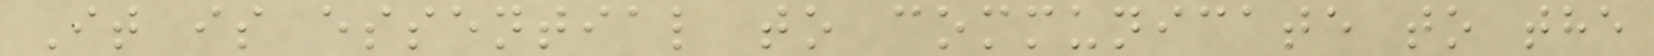It is essential to communicate to the
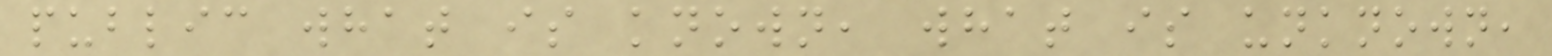public what is known, what is unknown,
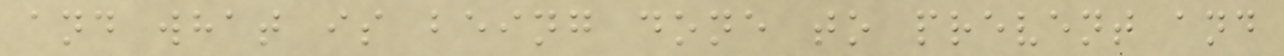and what is being done to prevent and
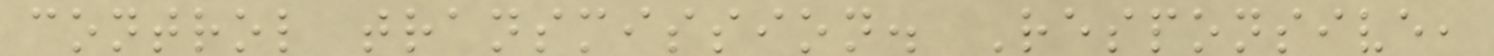control transmission. Responsive,
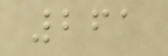261
